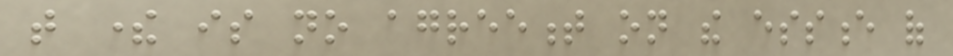that there is no agreement on the essence of
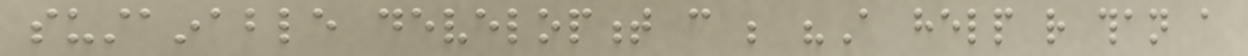sustainable development can be "A help rather than a
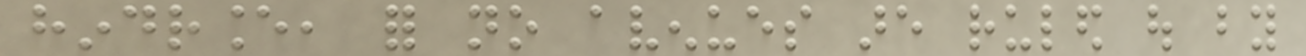hindrance, for no avenues are ruled out by
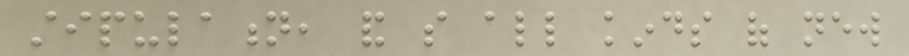stipulation, and so all kinds of new
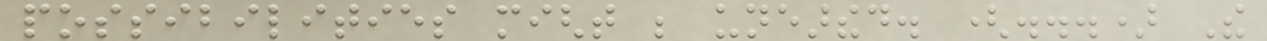possibilities might be unearthed. (...) The
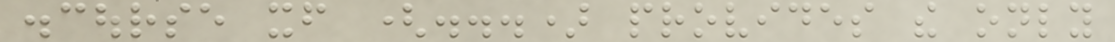discourse itself (...) provides the only
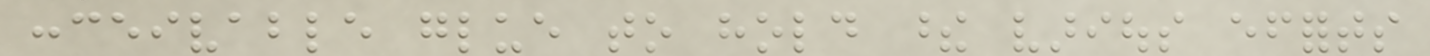conceivable glue to hold these various efforts
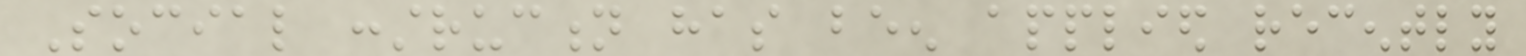Social construction has been applied recently
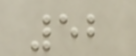52
